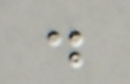.
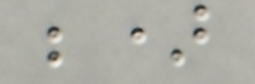;)
